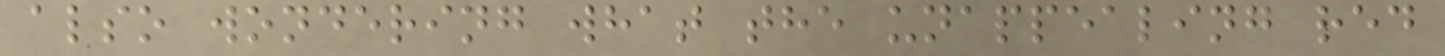also wondering what the unappealing red
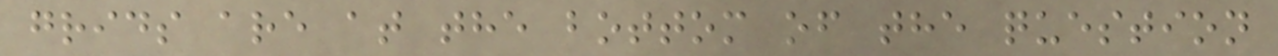grids are at the bottom of the question
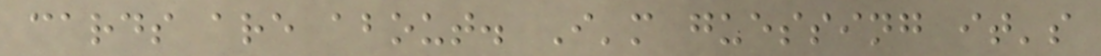cards are about. I'm guessing it's
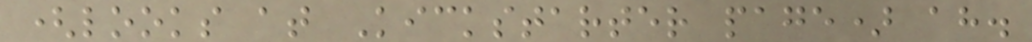(looks at Kickstarter page) ah.
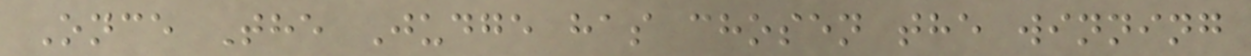Once The Judge has chosen the winning
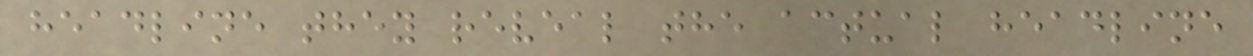headline they reveal the actual headline
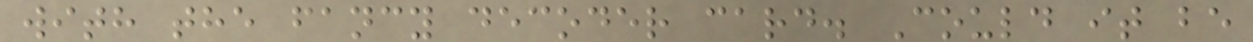with the fancy decoder card. Could it be
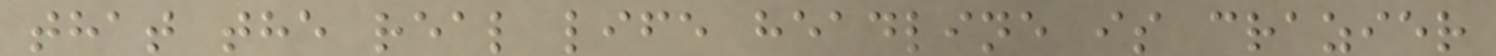that the real life headline is crazier
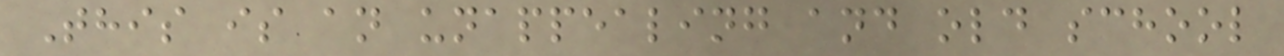This is an unappealing and old school
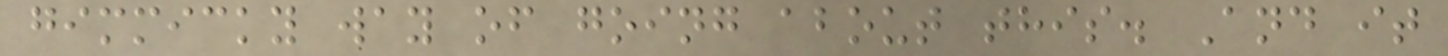gimmicky way of going about this. And it
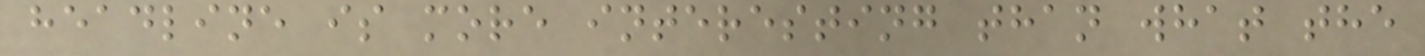headline is more interesting than what the
